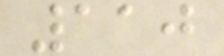110
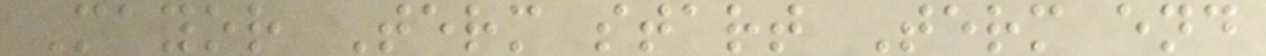Mayor Term start Term end
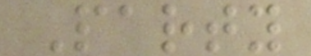Party
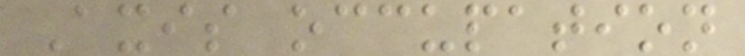Axis occupation
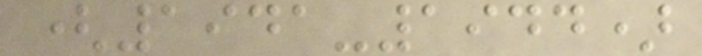(1941-1944)
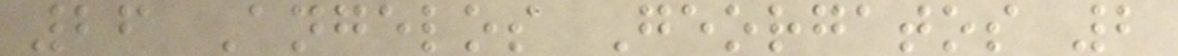26 Angelos Georgatos 2
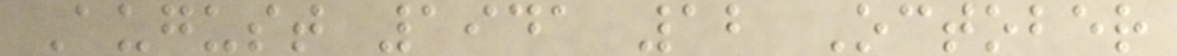August 1941 12 October
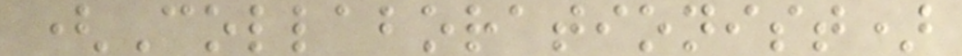(Collaborationist)
